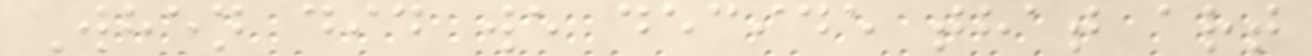When did we decide that art
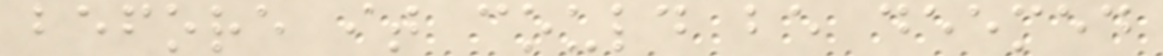before it could be deemed
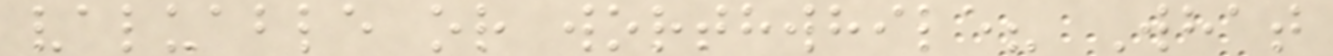valuable or worthwhile? What
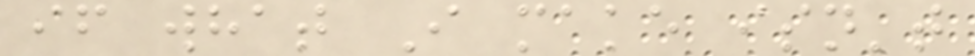if what I make isn't
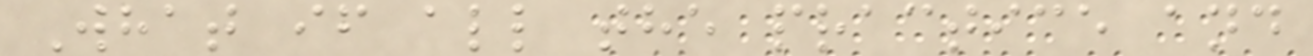What if all the practice and
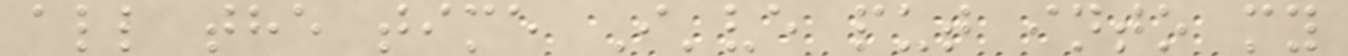all the time I've put into my
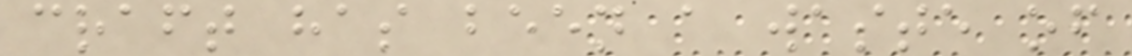craft has been a waste of
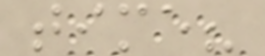time?
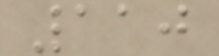110
